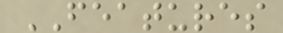FEATURES
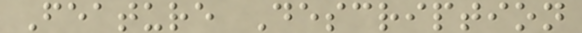Feature Description
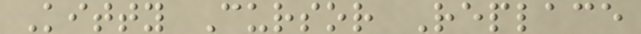Kitty Cursor Replace
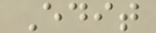Edit
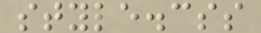style.css
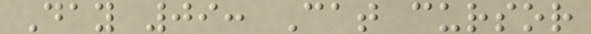Day 09: Cat cursor
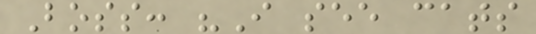Boss: "I see cats
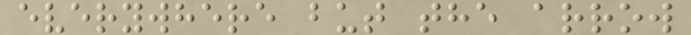everywhere but the arrow
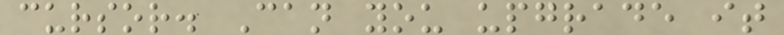cursor. Can you upgrade it
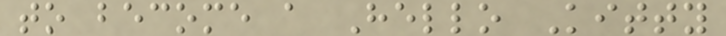to become a Hello Kitty
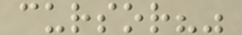cursor?"
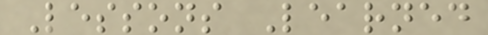Lessons Learned
